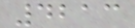4213
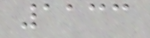1133
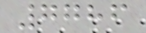7786
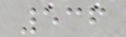536
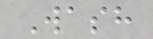Wash
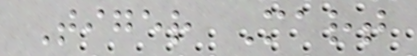Tiger Mart
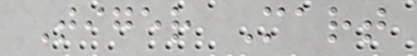Tiger Mart
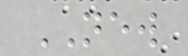NEW
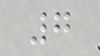7
